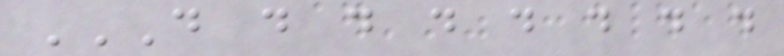D D D D D D D D
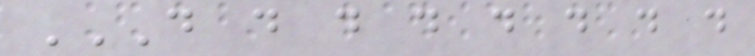D D D D D D D D
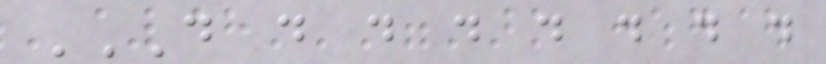D D D D D D D D
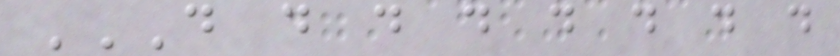D D D D D D D D
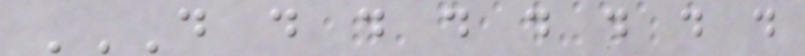D D D D D D D D
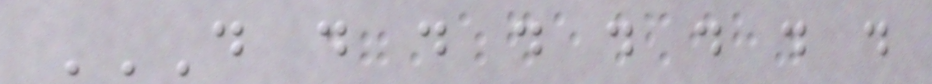D D D D D D D D
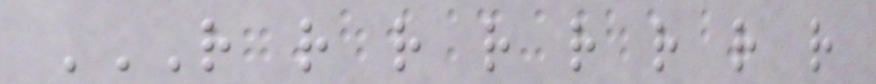R R R R R R R R
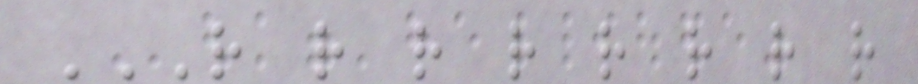R R R R R R R R
